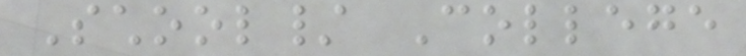School/ College
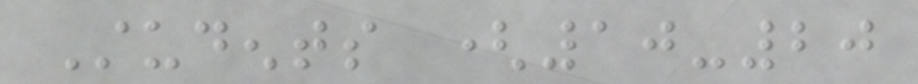Students (10-20
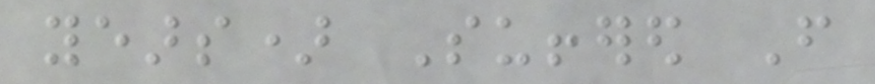years) Suffered From
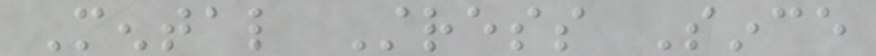Mental Stress Since
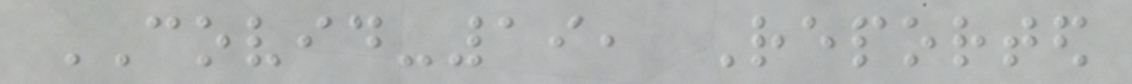COVID-19, Reported
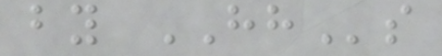by HHs
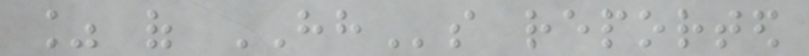% of HHs reported
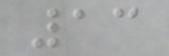13
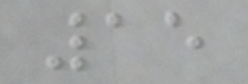15
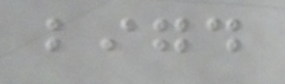bigd
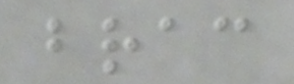brac
